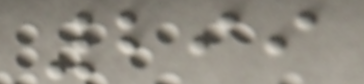299
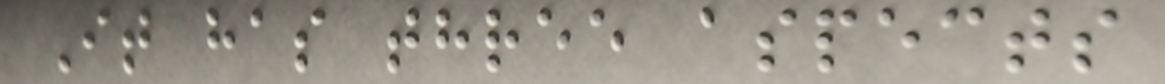It has three aspects
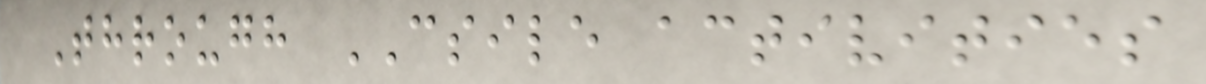Through CSILE activities
